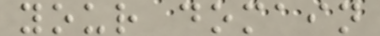your domain
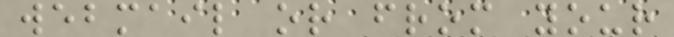webmail or from your
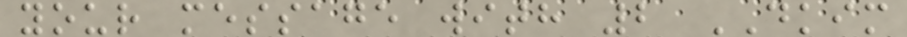your message with 2 DKIM
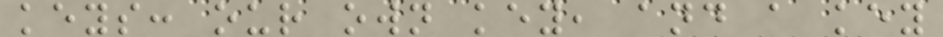keys: our own key, and a key
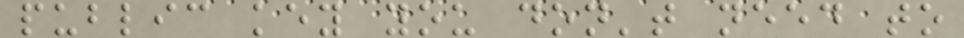public key you don't need to
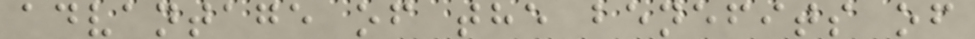advantage of the benefits of
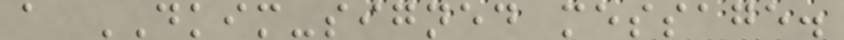a DKIM-signed message.
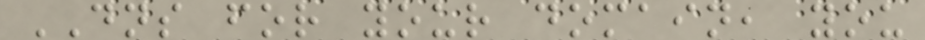DNS for your domain, you
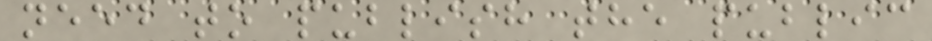need to publish the public
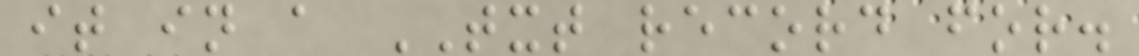it in a TXT record for.
